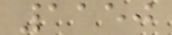1150
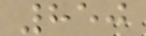850
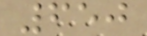650
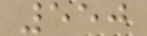550
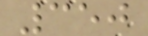350
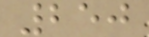250
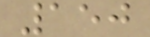150
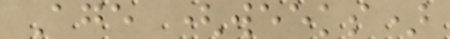Age (weeks)
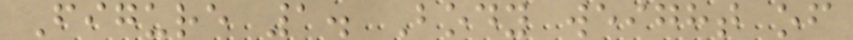Figure 1. Body weight of
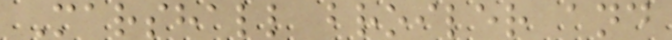Marshall broiler and
